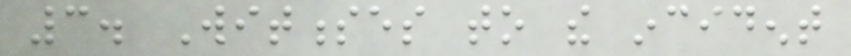3. Witnesses to the incident
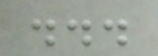...
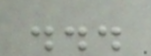...
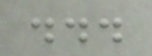...
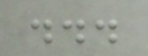...
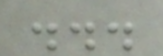...
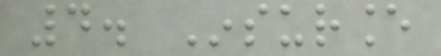4. Insurance
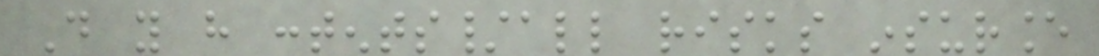Do you have contents/all risks insurance
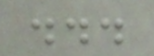...
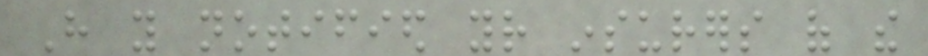Have you notified your insurers of the
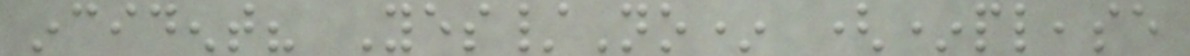incident? Yes/No* (*please
